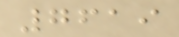7619
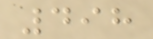498
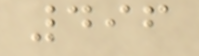496
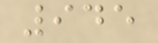945
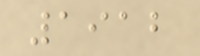1912
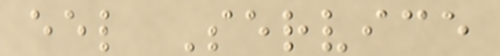eel Service
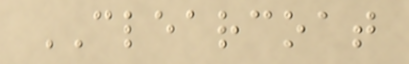CLEARCOAT
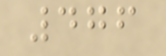476
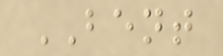BENT
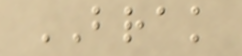BRAK
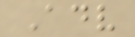Adv
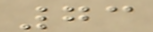73
